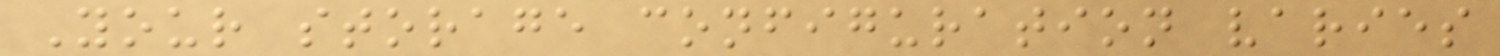Your storage configuration varies
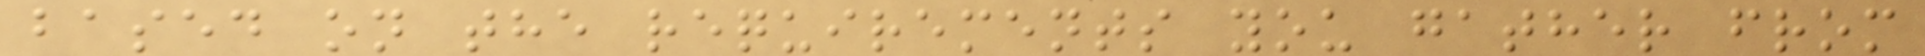based on the requirements you gather from
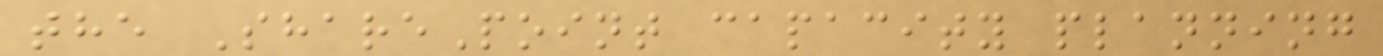the SharePoint capacity planning
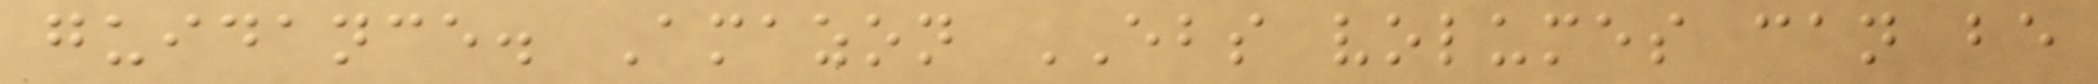guidance. Amazon EBS volumes can be
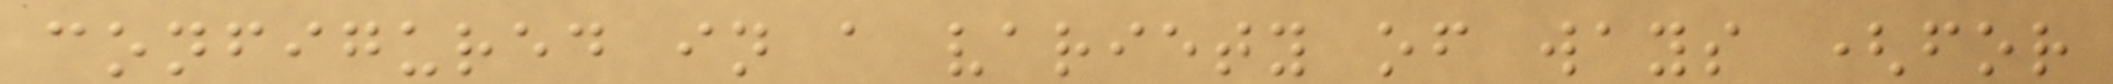configured in a variety of ways (for
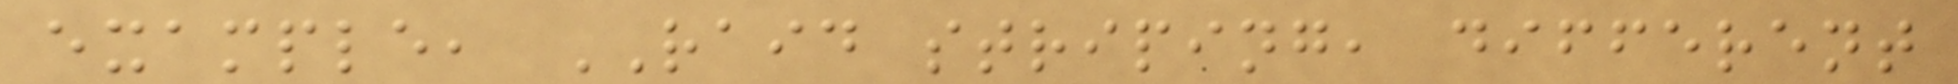example, RAID striping, different
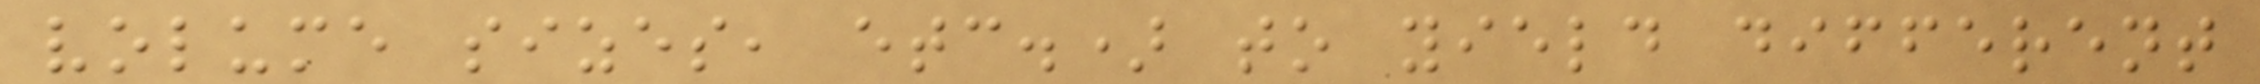volume sizes, etc.) to yield different
